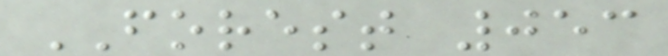FOREST 053
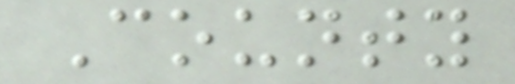County
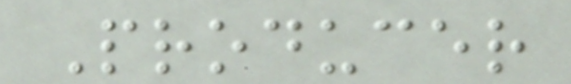Producer
